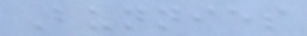Bunnies
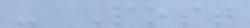- Post
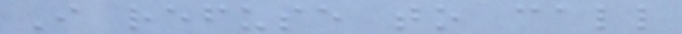I refuse to call
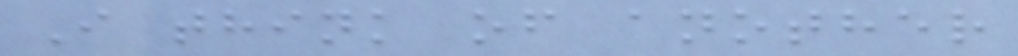I think of another
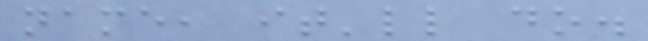name, it'll do.
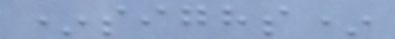*sighs*
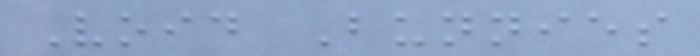Void Bunnies
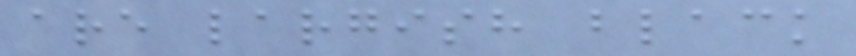are largish black
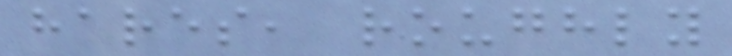hares, roughly
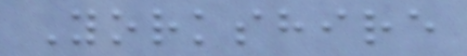Yorkshire
